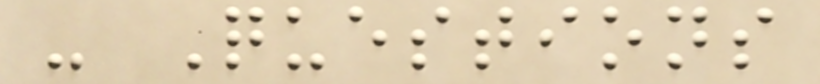- Questions
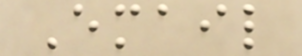Email
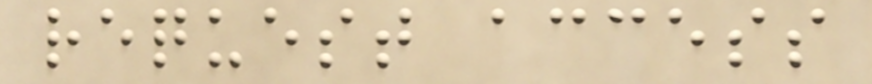request access
